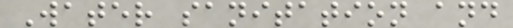Water sanitation and
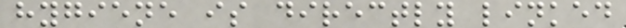hygiene is directly linked
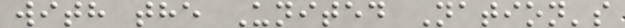with the United Nation's
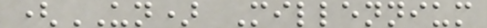(UN) Millennium
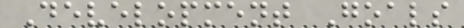Development Goals
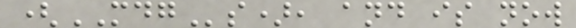(MDGs), and is now
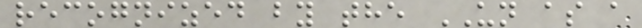recognized by the UN as a
